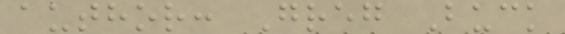author: Greg Buck
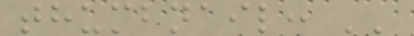thumbnail: ''
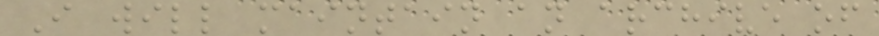I will maintain an archive of
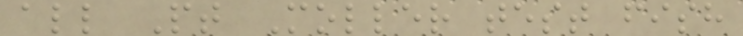all Pt Moller test fish
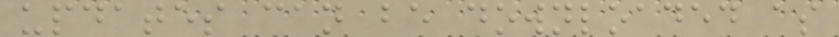updates can be downloaded as
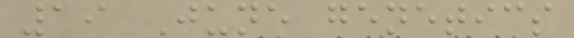19 June genetics
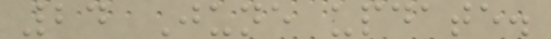24 June update.
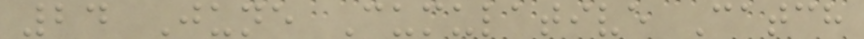24 June Cumulative Catch
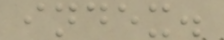index.
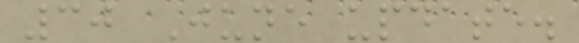30 June update.
